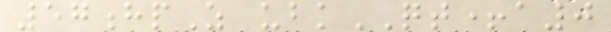57hpZ ubkQT+a0
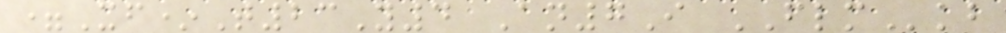=Xf*T23Y4 An7I FLMkb
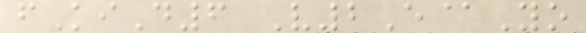fKiD6 V2E@Yo
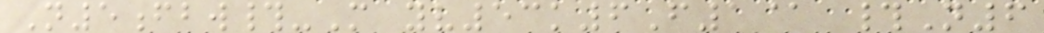N5fbw#-M yv53k6F1@ #N6
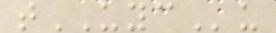tUYCu
